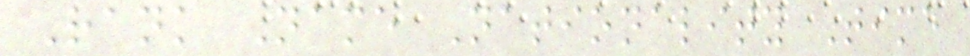Rank Name Nationality Time
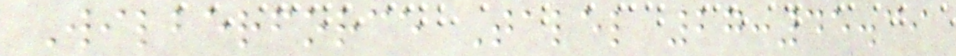Wilberforce Talel 27:45.39
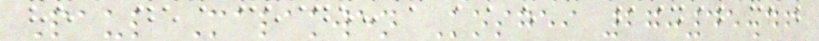Paul Malakwen Kosgei 27:45.46
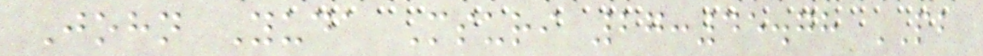John Yuda Msuri 27:45.78 PB
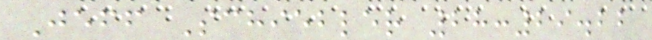Jeff Schiebler 28:29.22
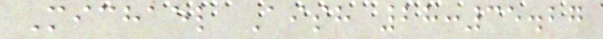Michael Aish 28:35.27
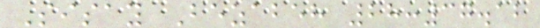Sisay Bezabeh 28:37.12
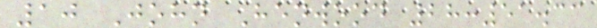10 John Henwood 28:51.33
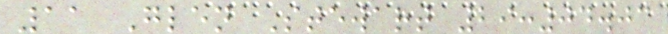11 Glen Stewart 29:04.03
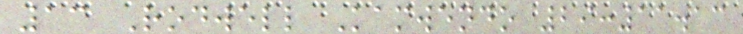13 Rodwell Kamwendo 29:11.13
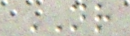NR
